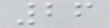26
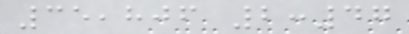35,806 2:47
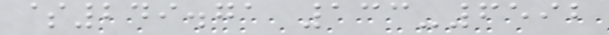$249.71 133-6592
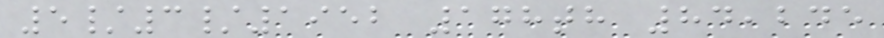5/3/1952 178th 84,245
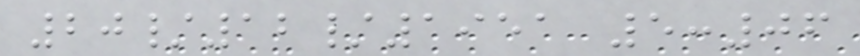20/12/1951 5:06
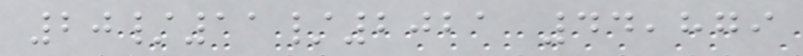20/11/2021 44,879
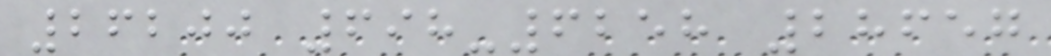26200 698-6258 28657
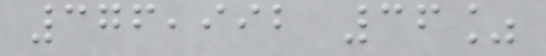376,992 36%
